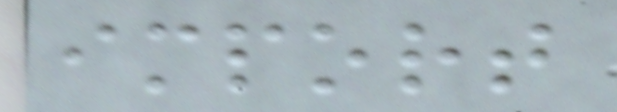import
